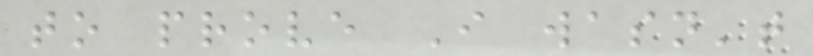to prove I wasn't
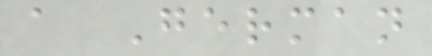a German
